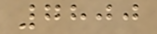7800
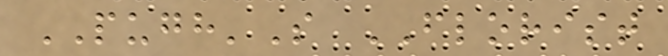PUGH'S FLORIST
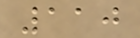110
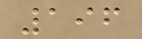196
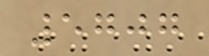5707
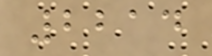2214
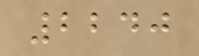2240
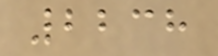2238
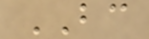BC
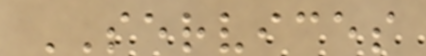SERVICES
